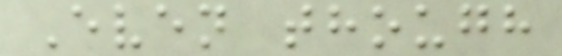Even though
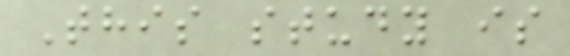This study is
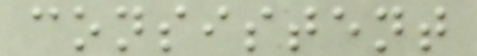consistent
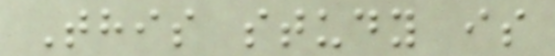This study is
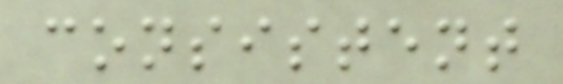consistent
